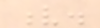v.
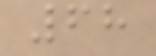68
